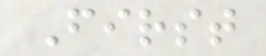First
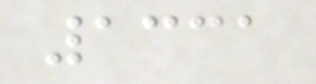1331
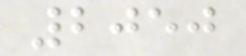2050
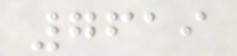7619
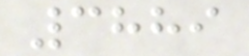3889
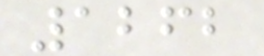1262
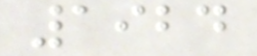1924
